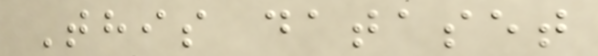This dataset
